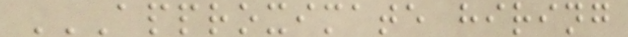APPROXIMATE HIRING
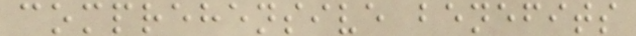comprehensive benefits
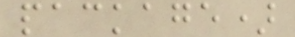package)
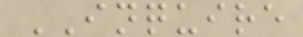INQUIRE
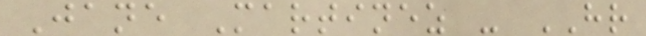Jane Martinez - HR
